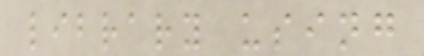library using
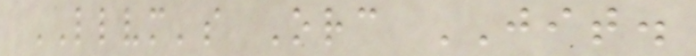LLVM's Orc JIT.
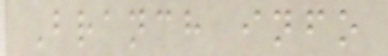Branch info
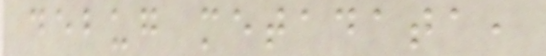debug metadata,
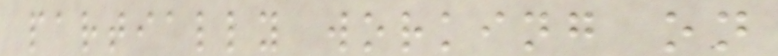partially working on
